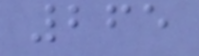265
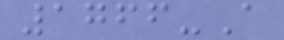1766-A
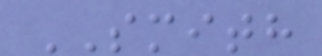SMITH
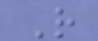R
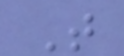T
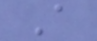A
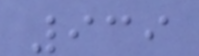939
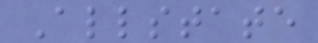Allstate
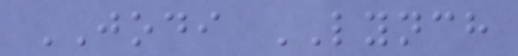JODI LYNCH
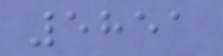5851
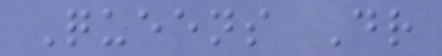Queens Dr
